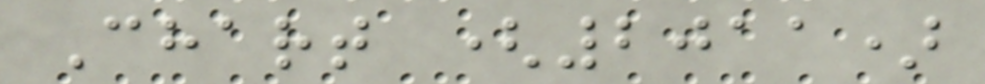Chart (2011)
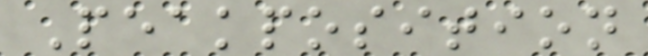Peakposition
